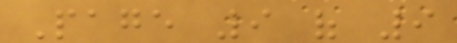Page 9 of 9
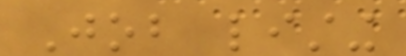Job listing
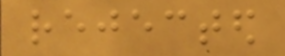rejected
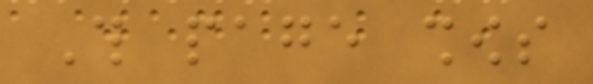This page shows
